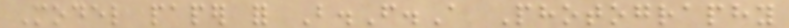Model paper for B.F.A Photography
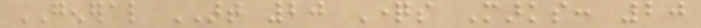GENERAL ART 20 Questions Marks: 20
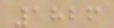1826
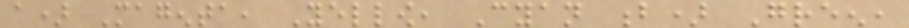a) Magenta, Yellow, Cyan b) Green,
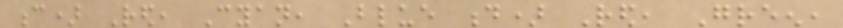c) Red, Cyan, Blue d) Red, Green,
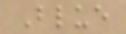Blue
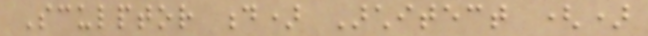Sculptor d) Architect ()
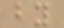by
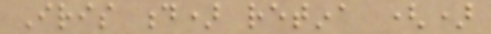Iris d) retina ()
